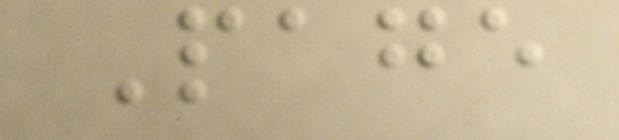Page
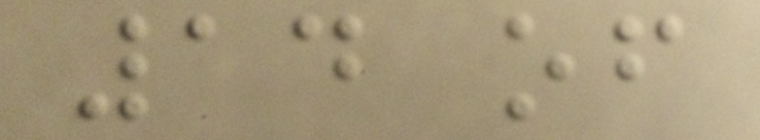14 of
